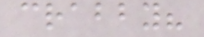crabby?
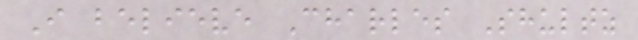I believe Charles Shultz
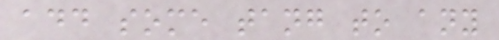add some tang to any
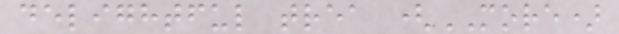delightful trea (MORE)
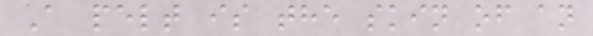A pelt is the skin of an
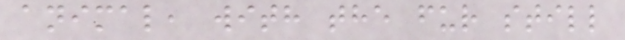animal, with the fur still
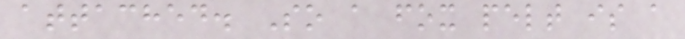attached. So a fox pelt is a
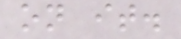on it.
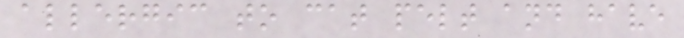allergic to cat pelt and have
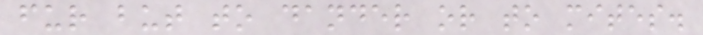fur but to dander or to mites.
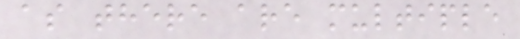as there are multiple
